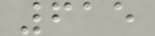615
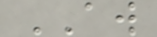AW
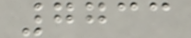7733
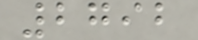2792
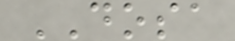DOSA
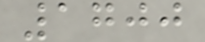1700
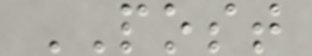POST
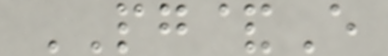PG&E
